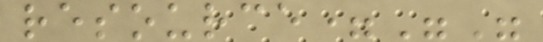resource=""
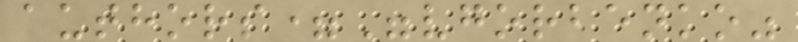authors="vgorbenko"
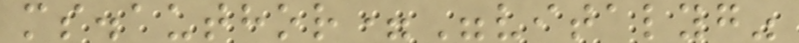ms.author="vitalyg"
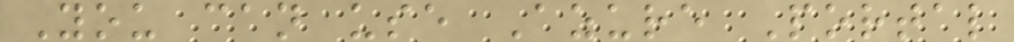You can use Azure Portal
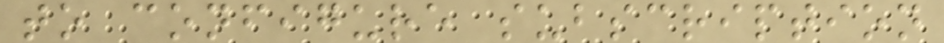to configure subscription
